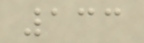133
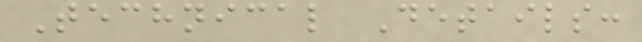Technical Details:
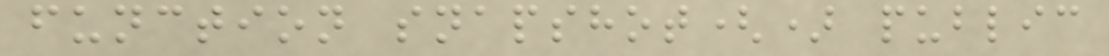function snapshot() public
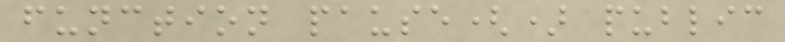function pause() public
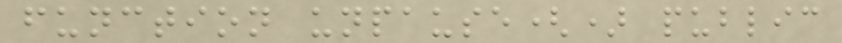function unpause() public
